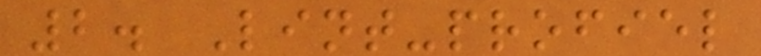2. Lint-profiel
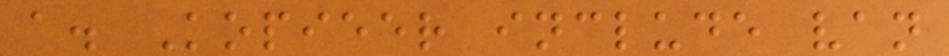a. Kopieer include van
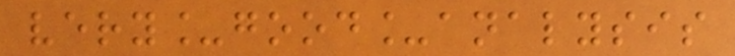very_good_analysis
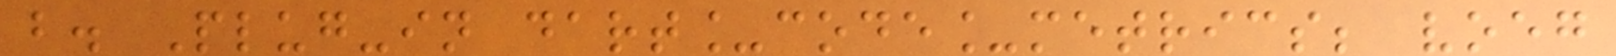b. Plug-in dart_code_metrics; voeg
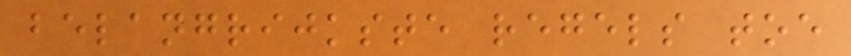belangrijkste regels toe
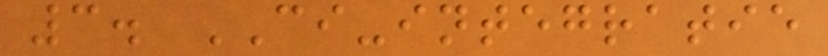3. CI-integratie
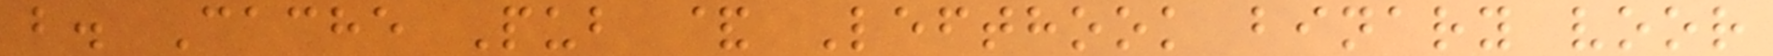b. Cache Pub & Lefthook binary voor
